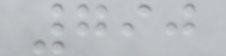790
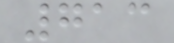713
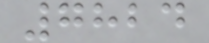7824
